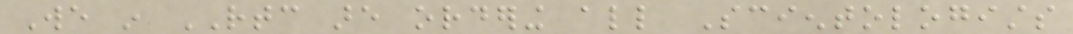We in RTC are ordering all Scientologists
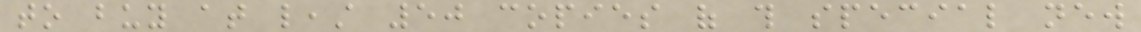to buy at least 50 copies of this special new
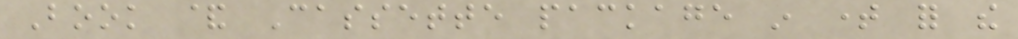Book & Cassette package in time for the
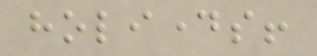holidays!
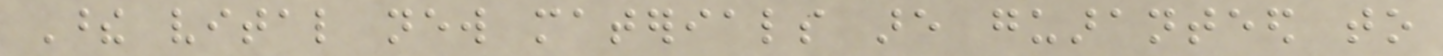These vital new materials are guaranteed to
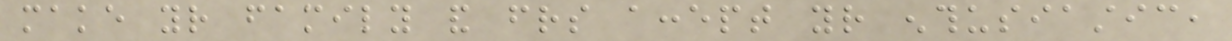make your family and friends accept your enthusiastic,
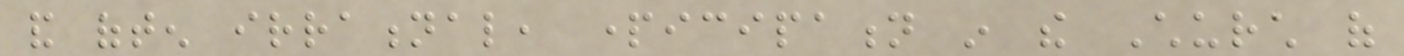and often irrational, participation in the Church of
